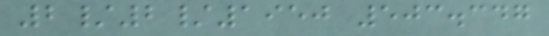2/2/1950 503.347
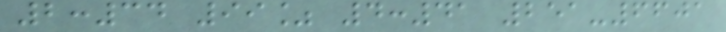2:34 99% 4:41 251-6601
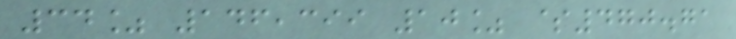34% 146,399 10% $470.71
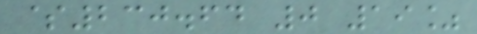$230.64 0 19%
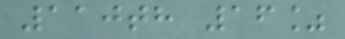110th 16%
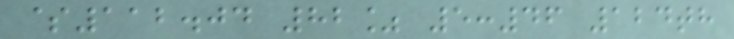$112.04 82% 5:46 124th
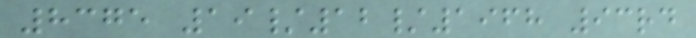8375 19/12/1968 93rd
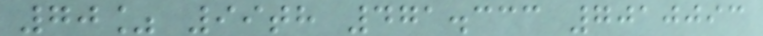70% 99th 471.333 7010093
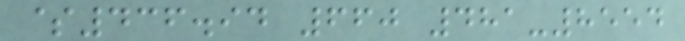$436.94 660 481-8554
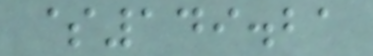$149.21
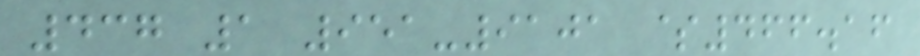437 1 951-9101 $466.16
